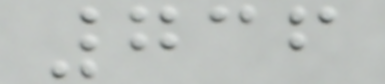736
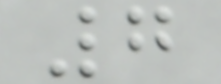7
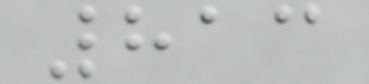813
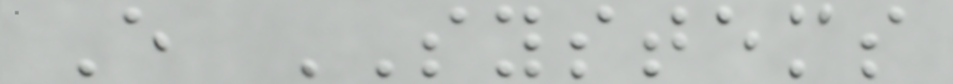E SYSTEMS
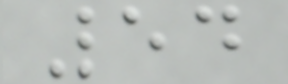54
